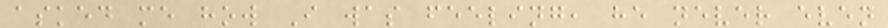asked me how I was feeling, he never even
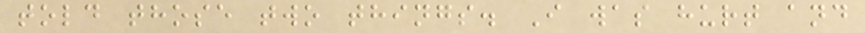told those two things. I was hurt and
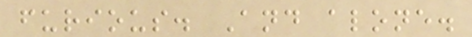furious. And alone.
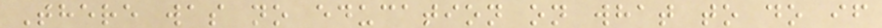There was no education on what to do if
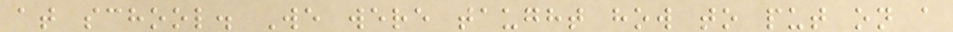at school. We were taught how to put on a
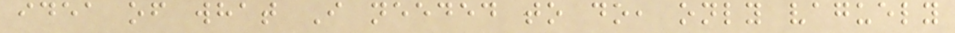idea of what I needed to do, only vaguely
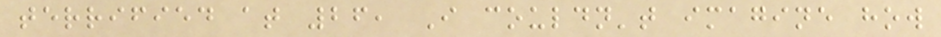terrified at 26, I couldn't imagine how
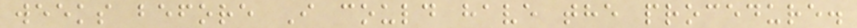weeks before I could have the procedure.
